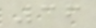36
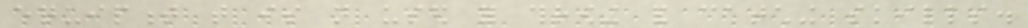equipment that is not used for throwing and catching skills.
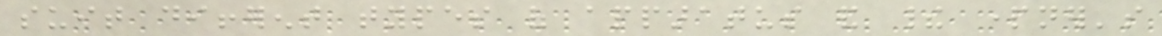suit different types of apparatus and their partner's
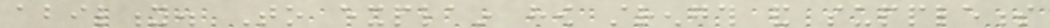ability. To explain how strength and suppleness
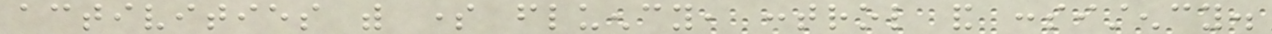activities with some fluency, control and consistency.
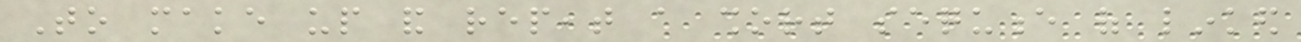To make up and repeat a short sequence of linked
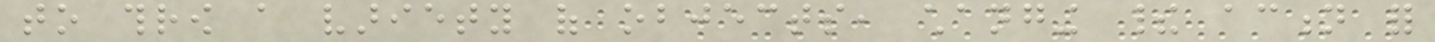to throw a variety of objects, changing their action for
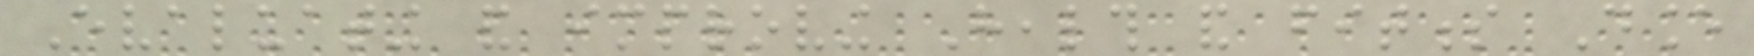Evaluating and improving Health and fitness Dance
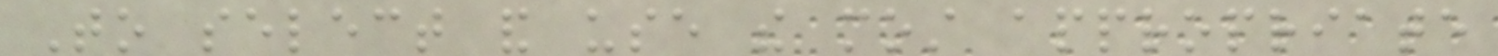To select and use the most appropriate
